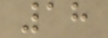18
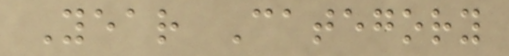Year Category
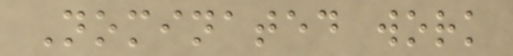Nominated work
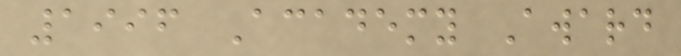1996 Academy Award
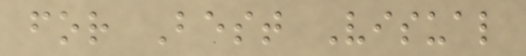for Best Visual
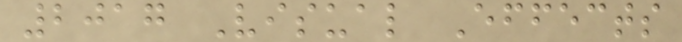2017 Visual Effects
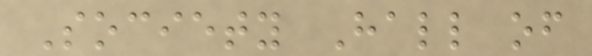Society Hall of
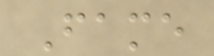Fame
